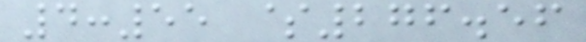4:55 $276.56
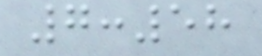7:58
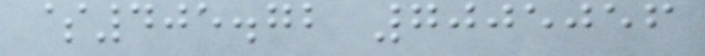$405.72 7005056
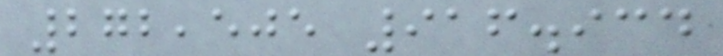272,505 916.934
